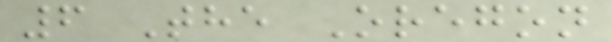6 The Oregon
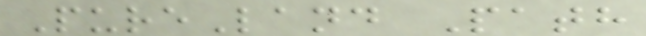PureLand Path
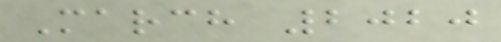March 2020
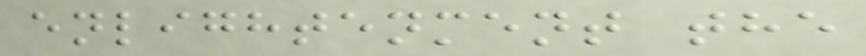enlightenment the
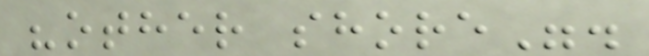"other shore".
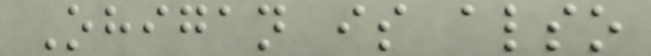Ohigan is also
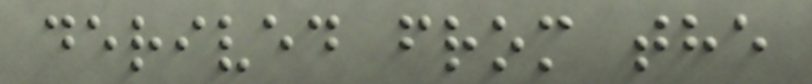derived from the
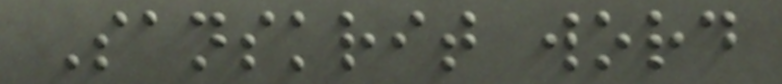Sanskrit word
